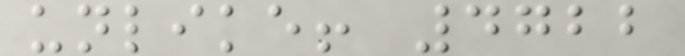unlike! 4722
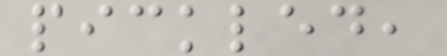pickled,
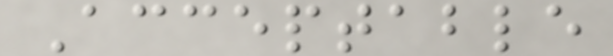Acceptable
